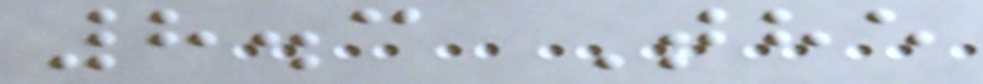8.3 The
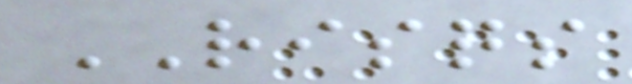RISQS
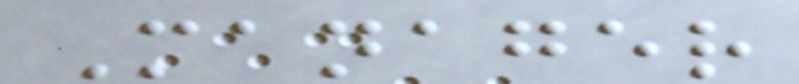Manager
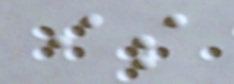is
